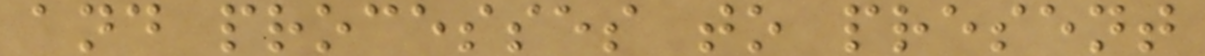and processes to present
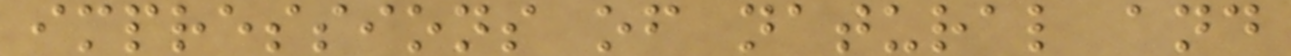impressions of natural and
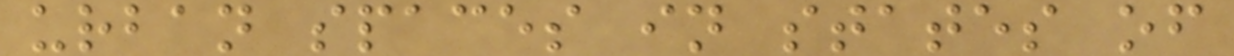urban spaces in states of
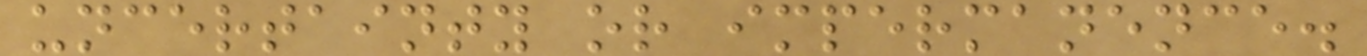uncertainty or impermanence.
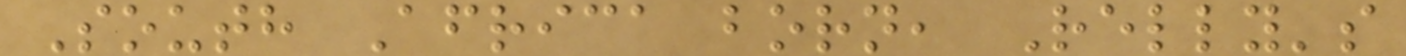South Africa born, Relly's
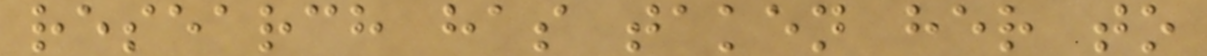research has taken her to
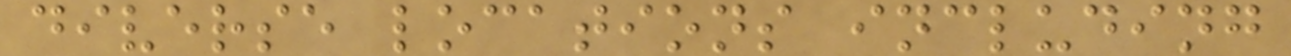diverse locations including
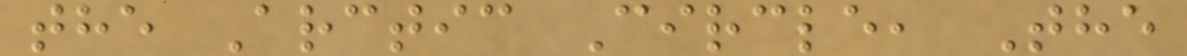the Arctic Circle, The
